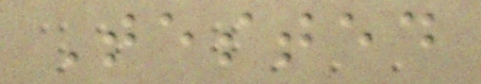Tested
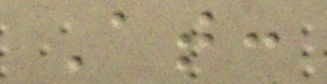At:
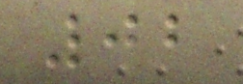02
